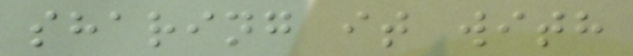sharing it with
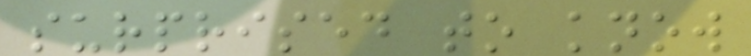surprised to know
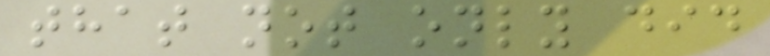that not only did
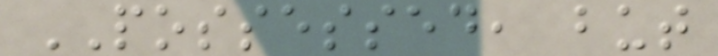POSSESSED, but
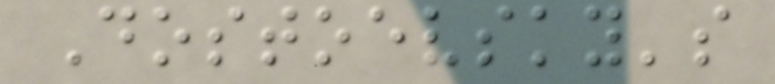Dostoevsky's
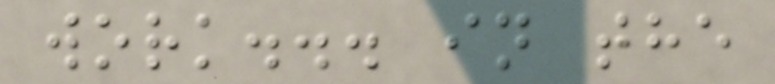work... in the
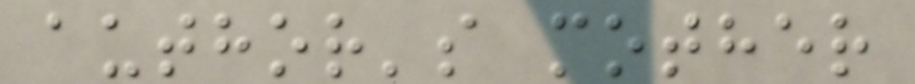author's mother
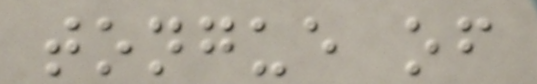tongue of
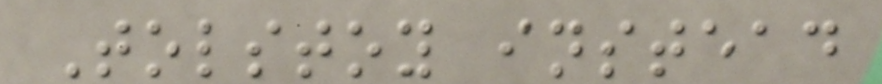Tolstoy instead
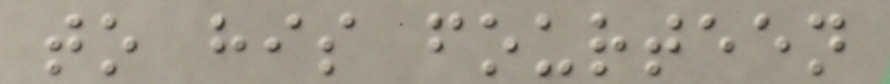to his fourteen
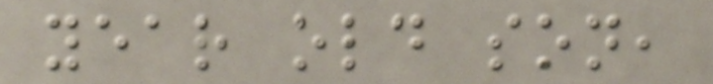year old son,
